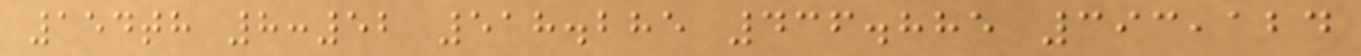154th 8:52 518.285 436.885 393,124
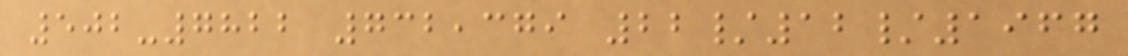502-7822 732,379 22/12/1967
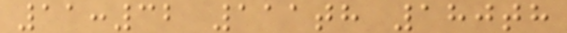11:32 111th 180th
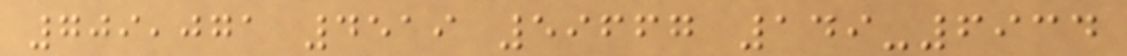709,071 4519 59667 149-6934
